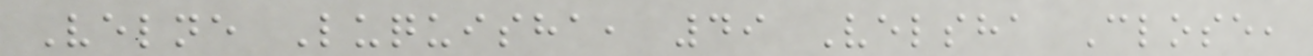Velne Luquisha, 49 Velsha Close,
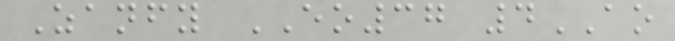Zanfy EO37 4AO
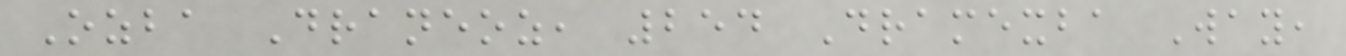Ozba Draneoz, 254 Dramexba Way,
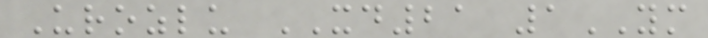Urozlu XD21 1YM
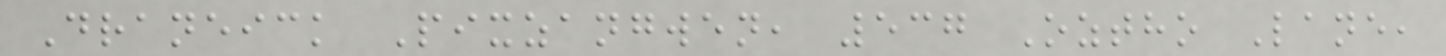Draneick Pixzangwen, 537 Oztho Lane,
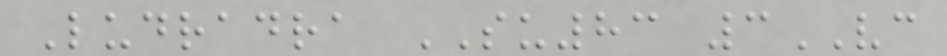Ludradra SU83 3VC
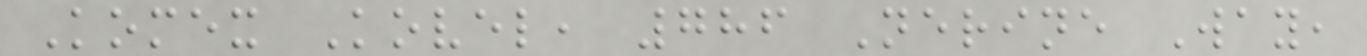Komex Kovel, 786 Nerine Way,
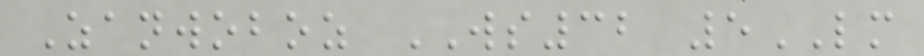Zanwoboz WS32 5LM
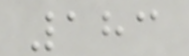183
